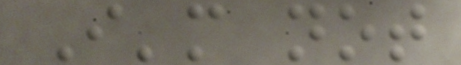I'm not
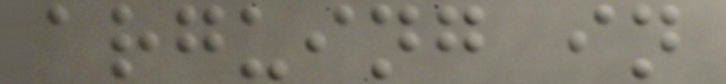arguing in
